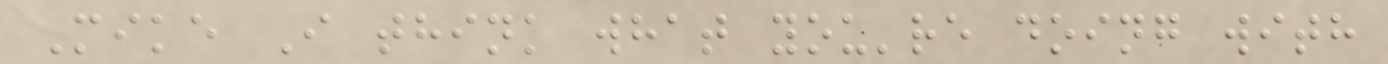Mike I think what you're doing with
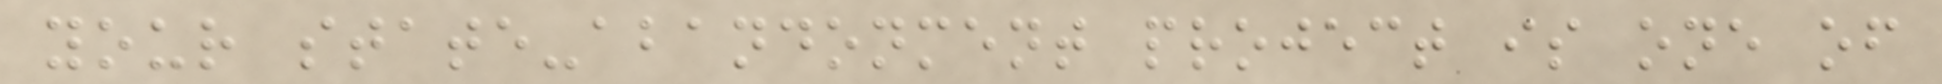your state-abandonment project is one of
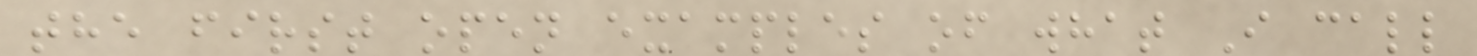the first open examples of what I call
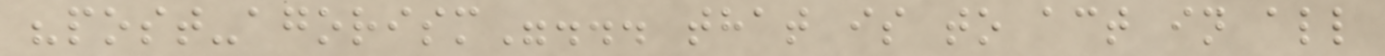"post-agorism"... that is to act in all
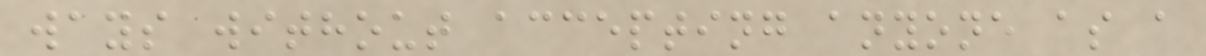ways without accepting anyone as a
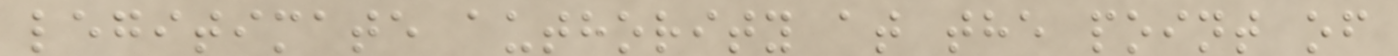legitimate authority at the point of
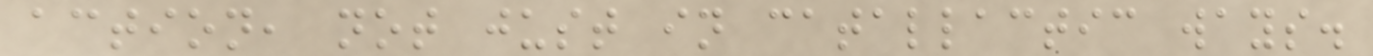action, not just in catallactic ways.
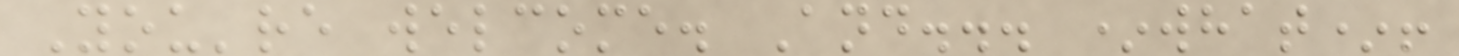You're welcome. And... *what*!
